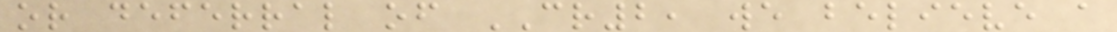or deferral of CR2, we believe a
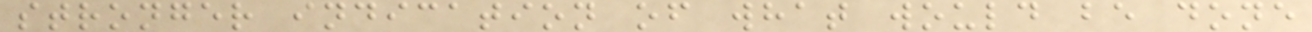stronger indication of what would be done
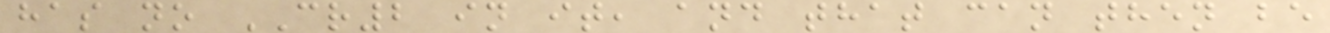has no CR2 in it, and that can then be
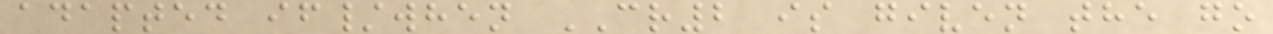adapted if/when CR2 is given the go
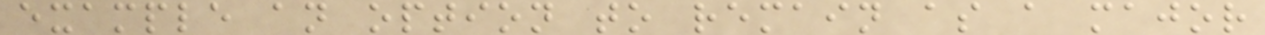example an option to remain as a major
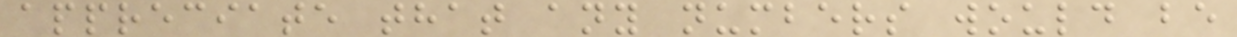appreciate that any numbers would be
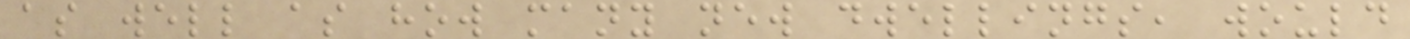as well as how many new dwellings, would
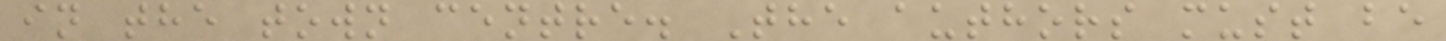in the town centre. The authors must be
